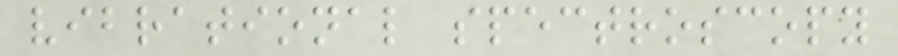vibrational spectroscopy
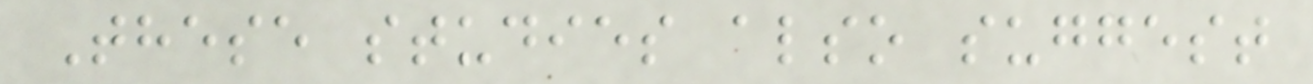These studies also suggest
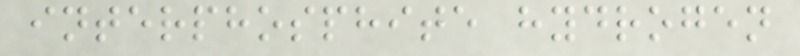interphosphite hydrogen
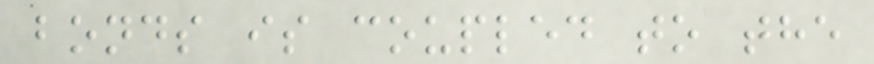bonds is coupled to the
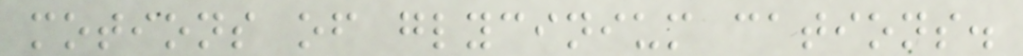motions of glycinium cations.
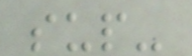sup-
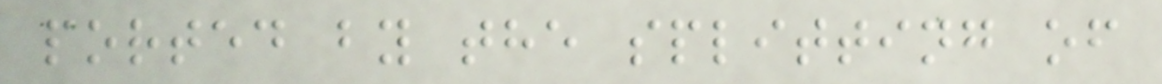ported by the splitting of
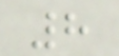8
